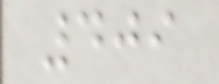409
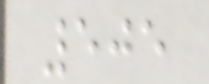505
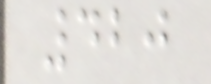420
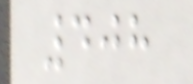408
